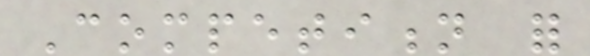Competition for
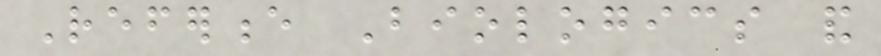Reference Biologics and
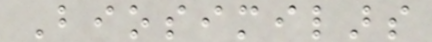Biosimilars
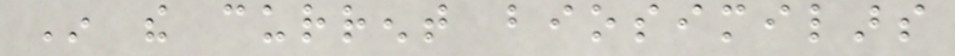In the current biosimilars
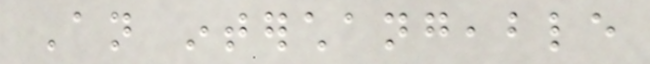An interchangeable
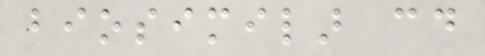biosimilar could
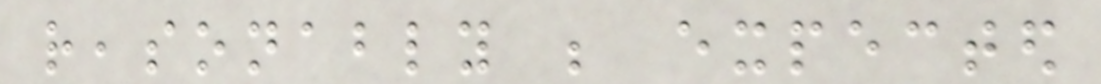reasonably be expected
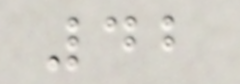42
